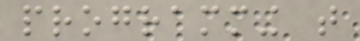programming that
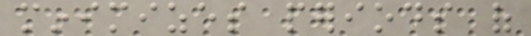minimizes periods of
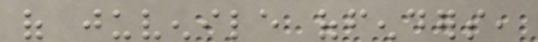of juvenile offenders,
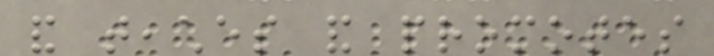and teaches and promotes
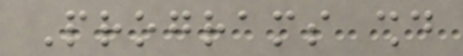Programs should
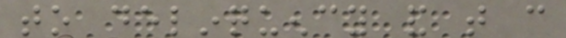to delinquency and that can
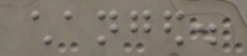changed.
